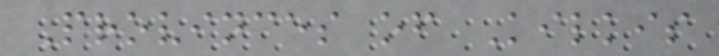Provinces of Kilkis
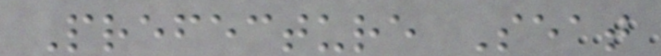Prefecture Seat
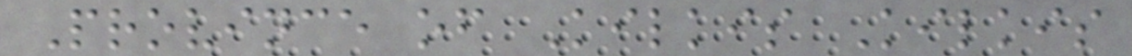Province of Kilkis Kilkis
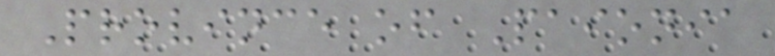Province of Paionia
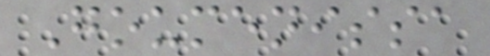Goumenissa
